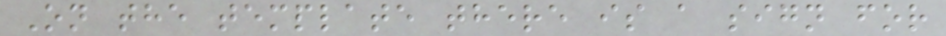On the template there is a sign for
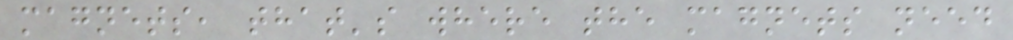magnets, that's where the magnets need
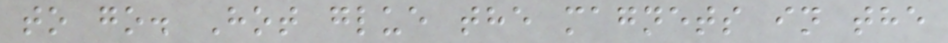to go. Hot glue the magnets in the
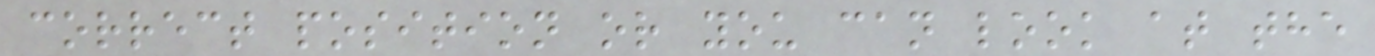correct position or you can look at the
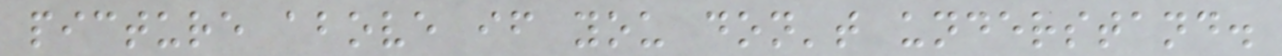picture above if you don't understand.
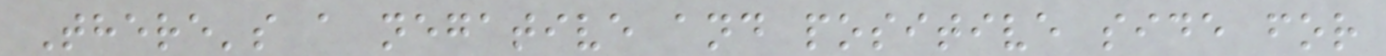There's a negative and positive side for
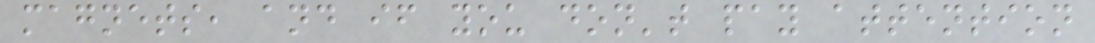magnets, and if you don't pay attention
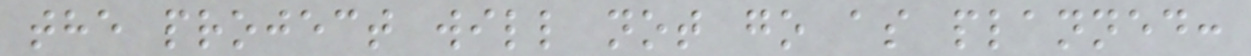the project will not go as planned:
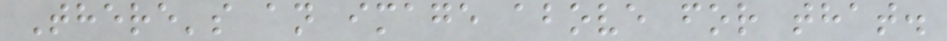There's an image above for that.
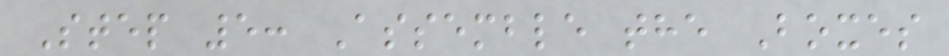Step 5: Assemble the Boxes
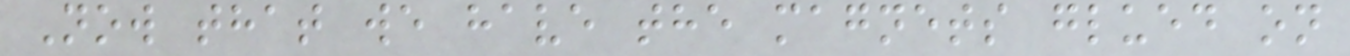Now that we have the magnets glued on
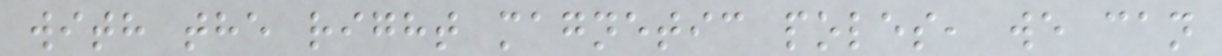with the right magnetic poles, we can
